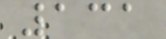131
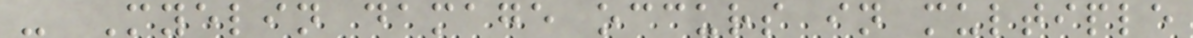- Myelin damage occurs in multiple
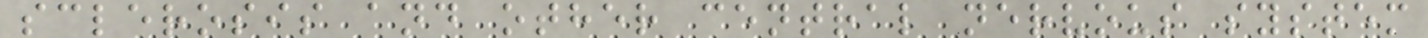sclerosis and other central nervous system
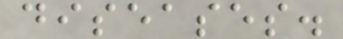diseases.
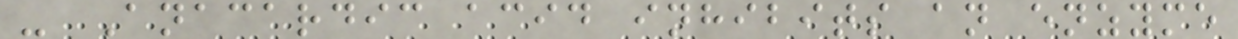- Anacardic acid inhibits an enzyme
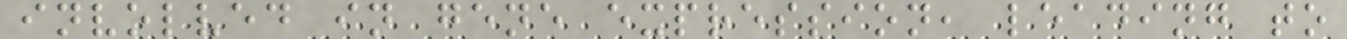involved in gene expression, leading to
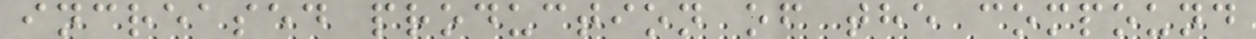increased production of the compound
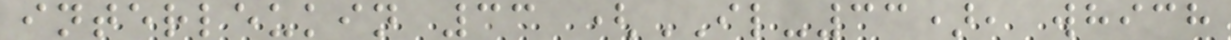interleukin 33 (IL-33), which
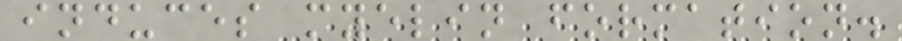induces myelin formation.
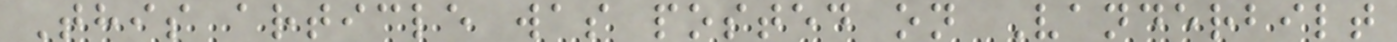This article was posted on Vanderbilt
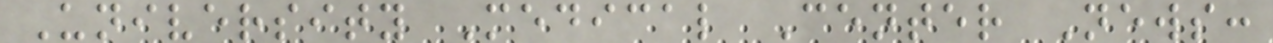University Medical Center News:
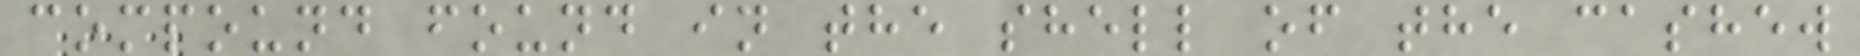compound found in the shell of the cashew
